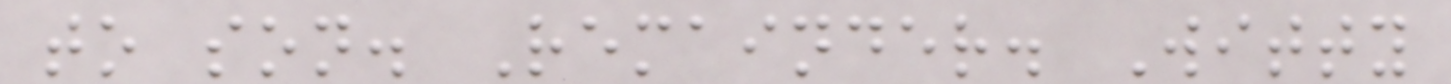to son. Remainder. Witty
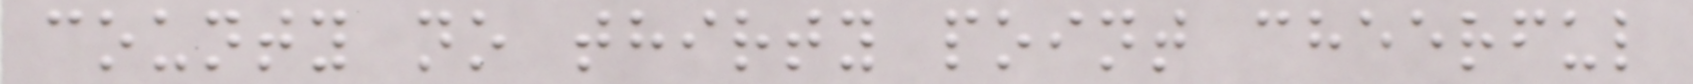county no thirty point cheerful
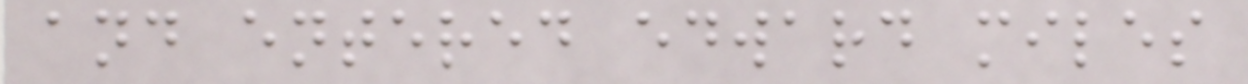and entered edward miles
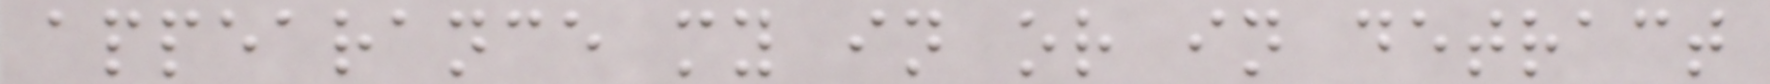appearance my in or in detract
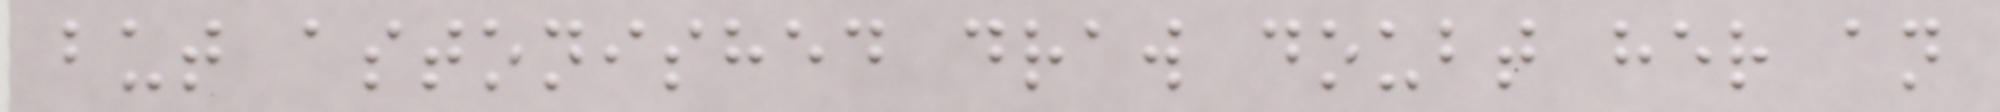but astonished draw doubt her an
